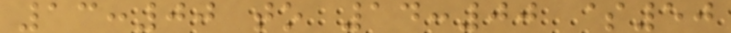13:00 to 14:00 $50
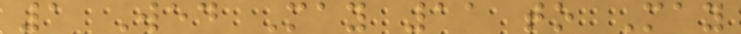1 Wed May 11 to May
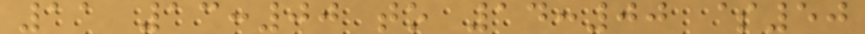11 13:00 to 14:00 $50
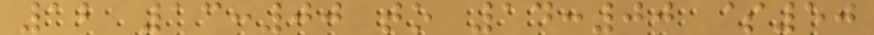12 13:00 to 14:00 $50
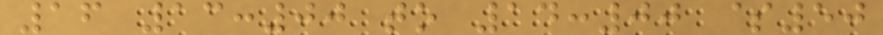16 13:00 to 14:00 $50
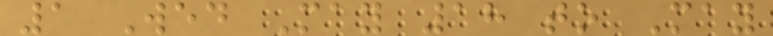1 Wed May 18 to May
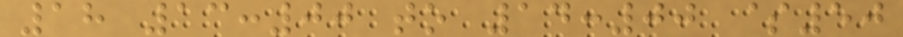18 13:00 to 14:00 $50
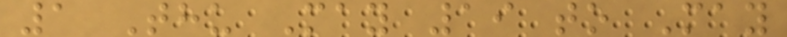1 Thu May 19 to May
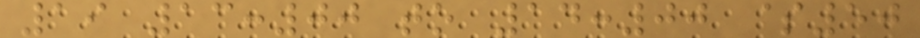19 13:00 to 14:00 $50
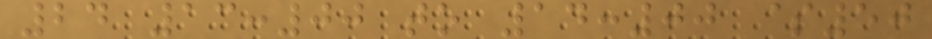24 13:00 to 14:00 $50
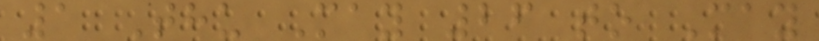1 Thu May 26 to May
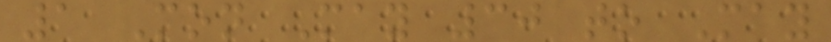1 Mon May 30 to May
